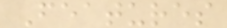Features
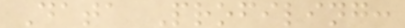Data Profiling:
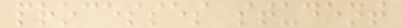processes student
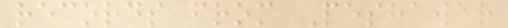records from Peshawar
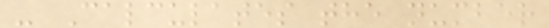- Calculates the number
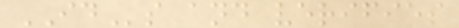IDs and verifies
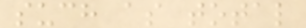such as total
